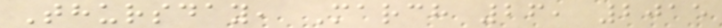Thursday, March 26, 2015
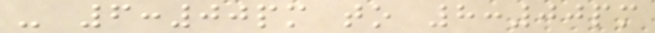- 6:00pm to 8:00pm
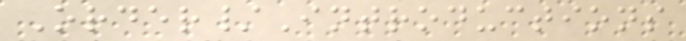Order/Introductions
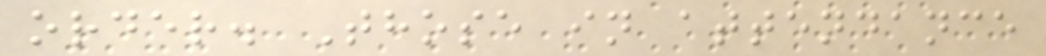order. Those in attendance
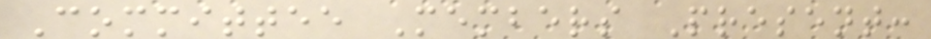Committee Members Present:
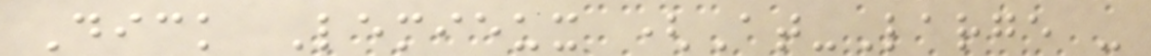Dick Lemieux (At-Large -
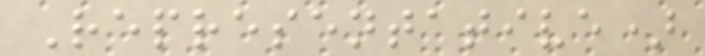Representative)
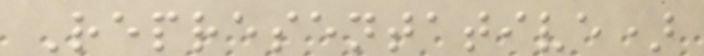Representative)
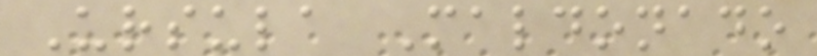Ursula Maldonado
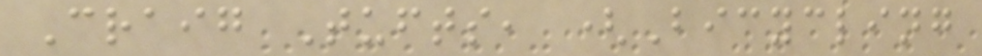Craig Tufts, (Bicycling
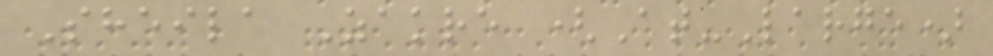Sheila Zakre (At-Large)
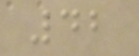42
